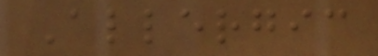Allergic
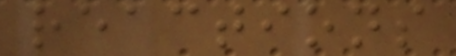reactions
